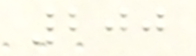200
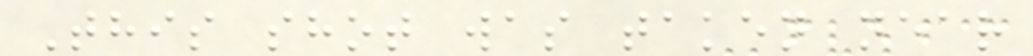This shot was taken near
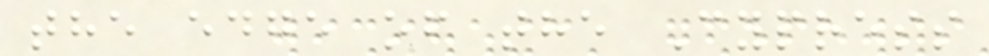the edge of the Cypress
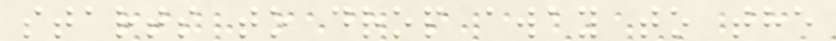starts to drop away to the
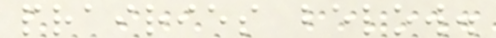prairies below.
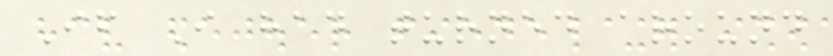If I had turned around
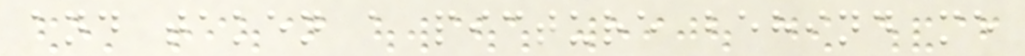and taken a picture behind me
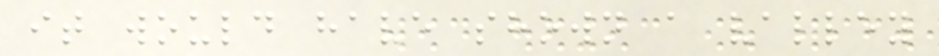it would have shown a valley
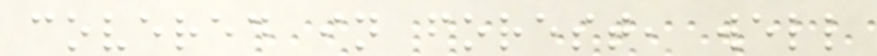covered in forest, well
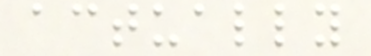actually
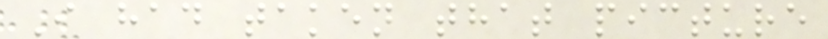I had taken that picture
